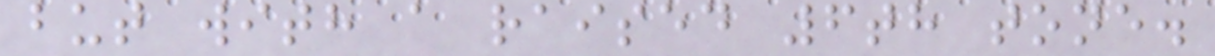but with a raised 6th tone.
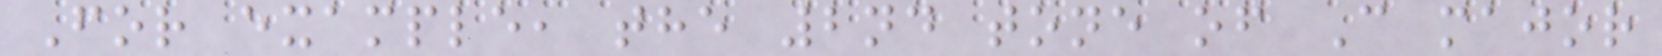For example, the 2nd tone of C major
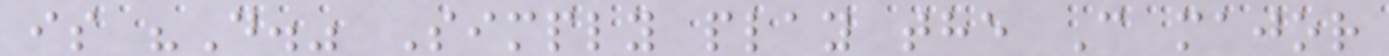is "D." Simply play the C major
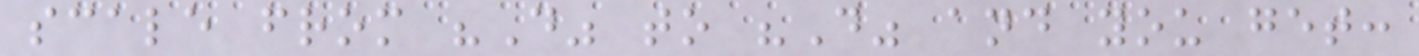scale from "D" to "D" and you get:
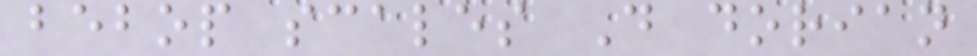bebop scales D dorian
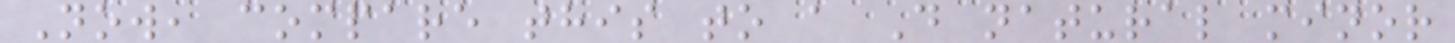Now, compare this to a D natural minor
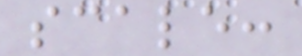scale:
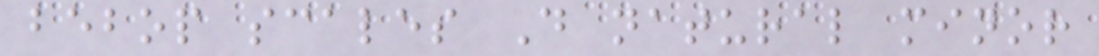bebop scales D natural minor
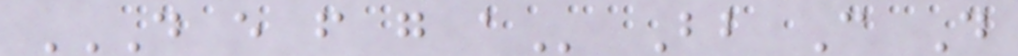D E F G A Bb C D
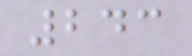243
